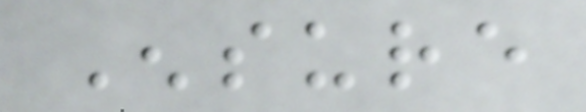Ensure
